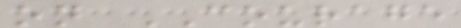on COURAGE
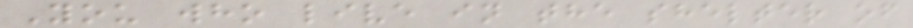You who live in the shelter of
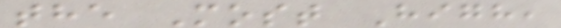the Most High,
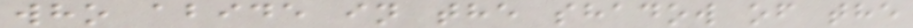who abide in the shadow of the
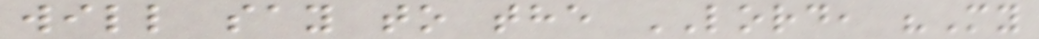will say to the LORD, "My
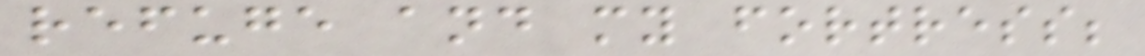refuge and my fortress;
